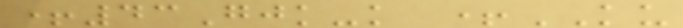+43Gjk-k +KU
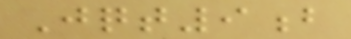Jqt9b
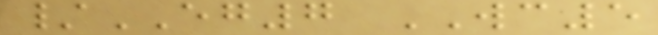/EG7 WC5
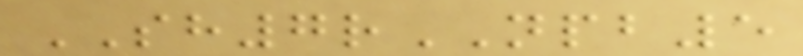SH7rNPB5
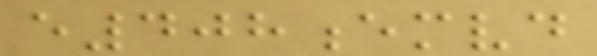e408emvd
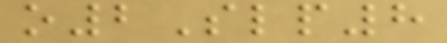o2Slp8
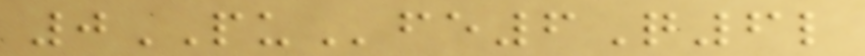0PUfe6Q6l
